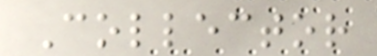Collector
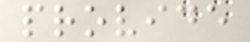provide
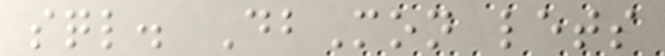sql. DbMon lets
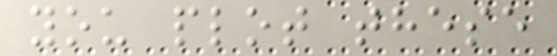you plot these
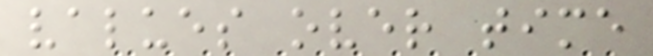values over time
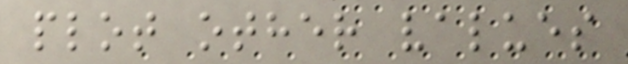plot other values
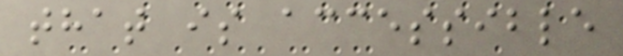that is accessible
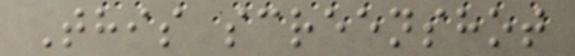This screenshot
